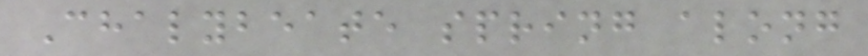Chalybeate spring along
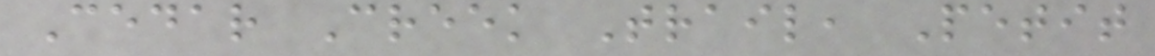Cedar Creek Trail, Petit
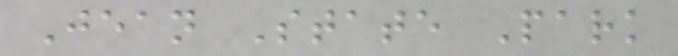Jean State Park
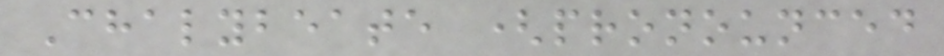Chalybeate (pronounced
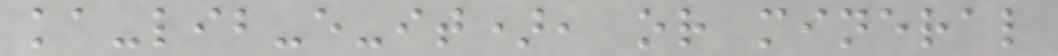ka-lib-e-it), or mineral
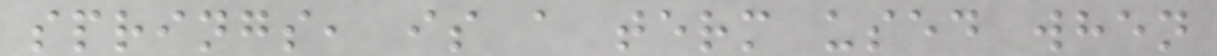springs, is a term used when
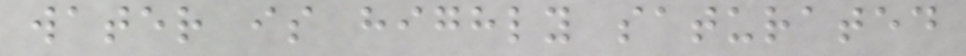water is highly saturated
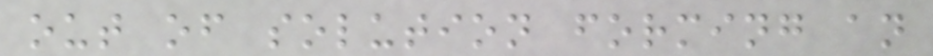out of solution forming an
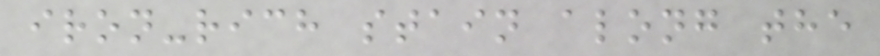iron-rich stain along the
